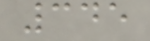345
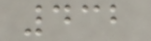432
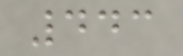443
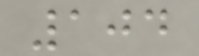104
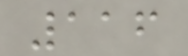116
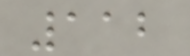112
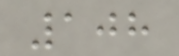108
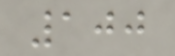100
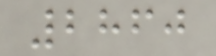2860
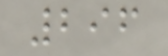296
